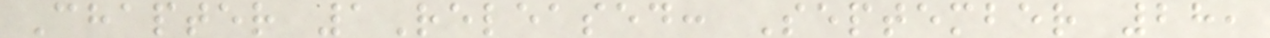Chapter 1Released: September 28,
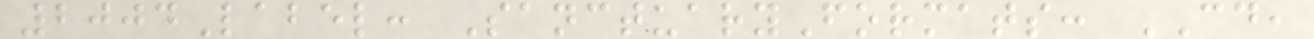2004Label: SanctuaryFormats: CD,
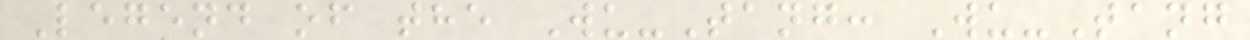Legend of the Wu-Tang: Wu-Tang
